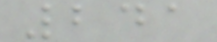241
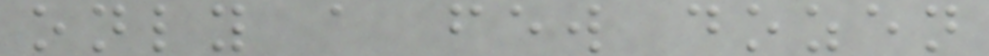only a few dozen
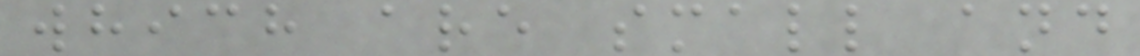which are small and
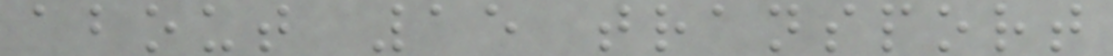about 15 transport
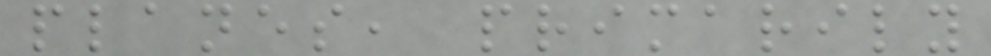planes, primarily
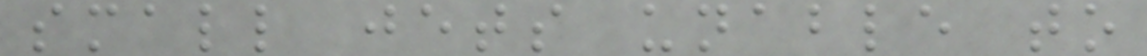small jets unable to
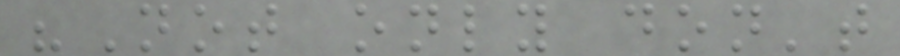"Not only don't
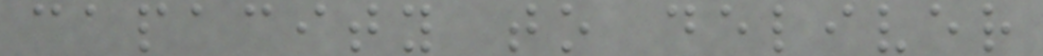capacity to deliver
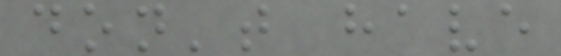don't have
